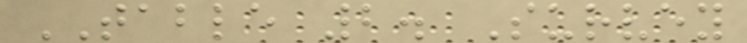TABLE 2. Survey
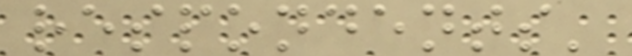respondents'
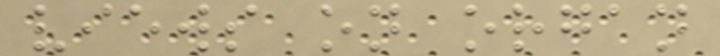views on organ
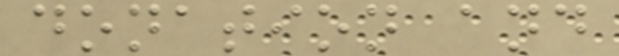donation and
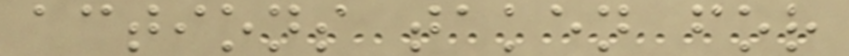actions taken for
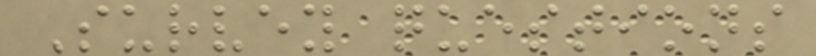Survey questions
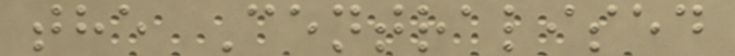the Centralised
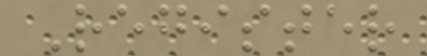Register
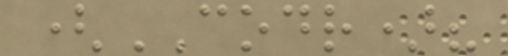(CODR)?
